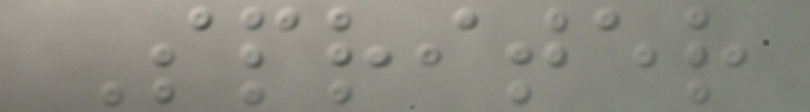Spriter
